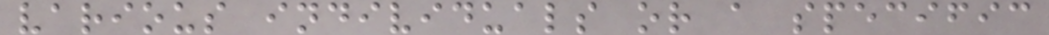various individuals or a specific
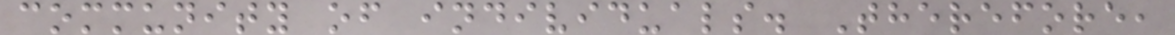community of individuals. Therefore,
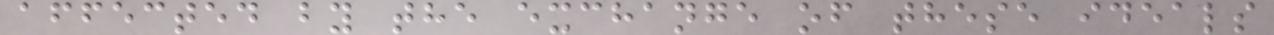affected by the exchange of these ideals
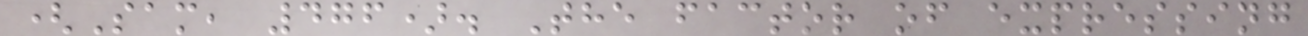(Sam, 476). The factor of expressing
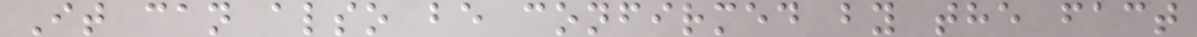It can also be confirmed by the fact
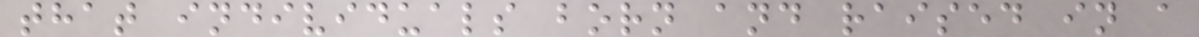that individuals born and raised in a
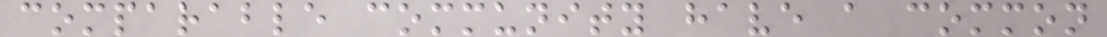comparable community have a common
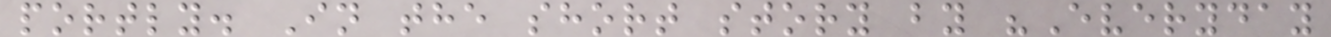portly. In the short story by "Everyday
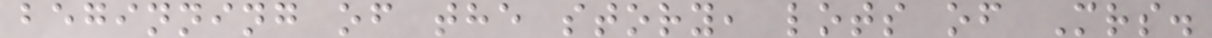beginning of the story, lots of Mrs.
